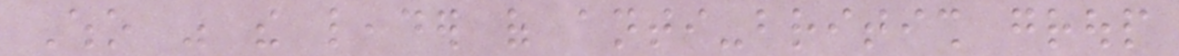Who was the leader of anti-british group
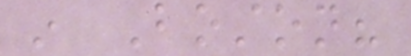in Boston?
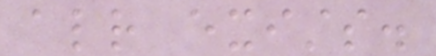already exists.
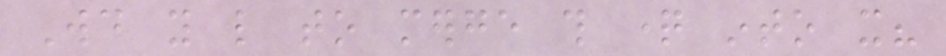Would you like to merge this question into it?
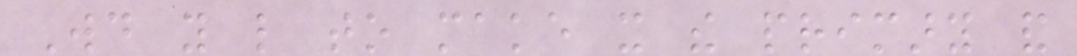Would you like to make it the primary and
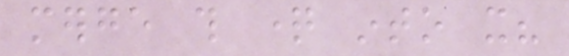merge this question into it?
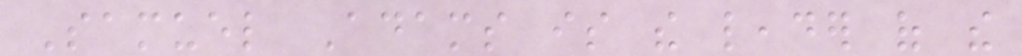Samuel Adams is the leader of the
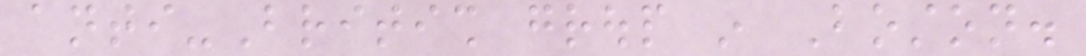anti-British group in Boston.
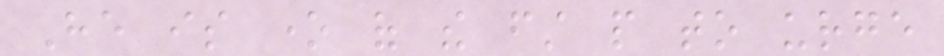He is one of the first people to urge
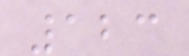123
